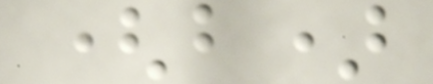(b)
